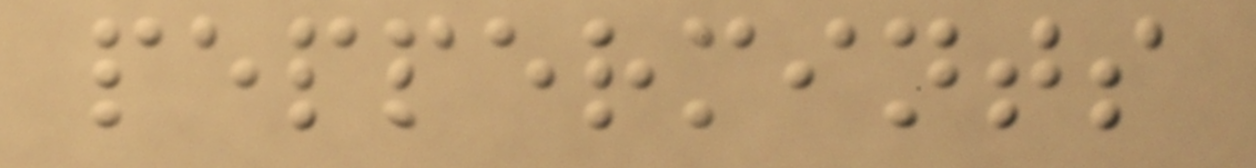peppermints
